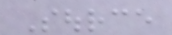Source
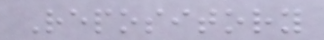Repository
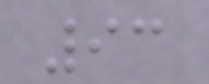93
